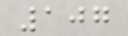107
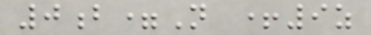0b=N +9z
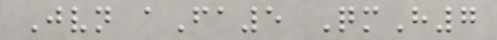Jvn aFa5 QmH7
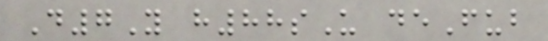D7Y h88sU deFub
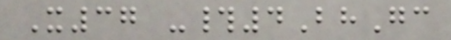X37 -#4BhGc
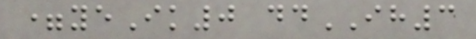=yeIk0 ddIH3
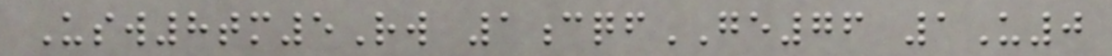Usw8tm5Rw 1cqfGE76 1U0
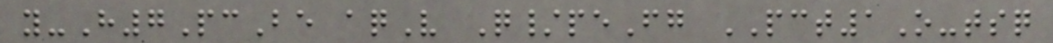y-H7PcBe aqV Q/peFg PCT1O-tsq
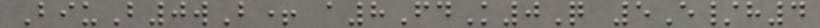BiuB0wB+ a8FdK0Q 5E/h4
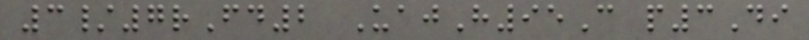3/7rFd2 UajH95C p3Di
